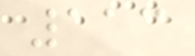113
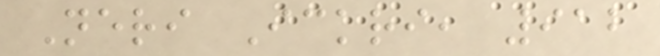Neri Ickri, 912
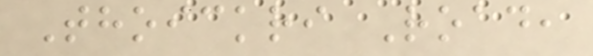Thoickri Road,
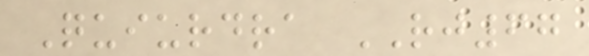Quiurdra RJ67
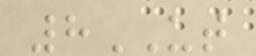8UT
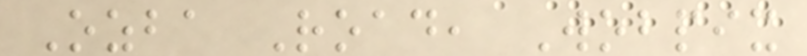Ozba Road, Wobpix
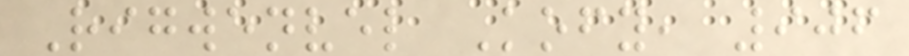Rigwenvel Kofy, 906
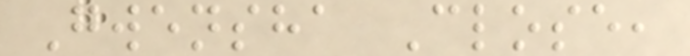Gwensha Close,
